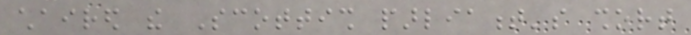chaired the Scottish parliament's short
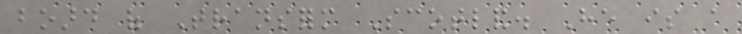board of Transform Scotland. He is a
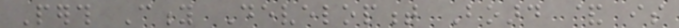Perth City Development Board & is
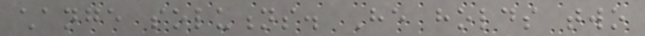change solutions. He holds two
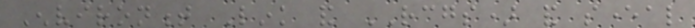Environment Link and RCGS) and several
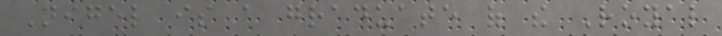Nigel is a graduate of the Royal
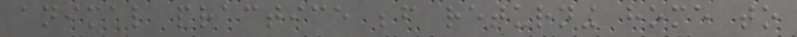animal practice before returning home to
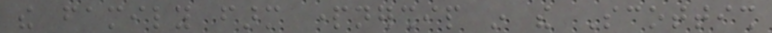the family farm partnership in the Scottish
